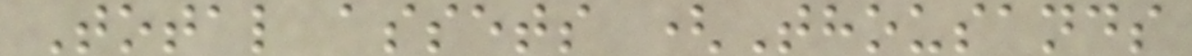Total assets (Thousands
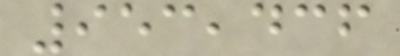953,436
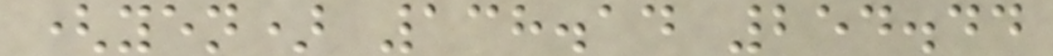(yen) 138.14 254.44
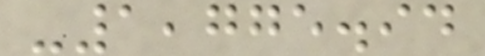-1,775.94
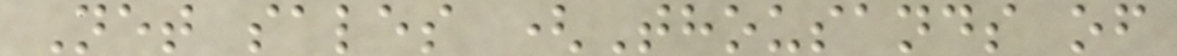Net sales (Thousands of
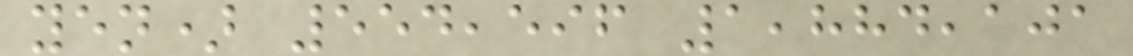yen) 554,596 1,884,101
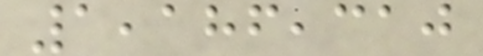1,186,310
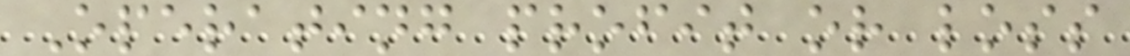Operating profit or loss
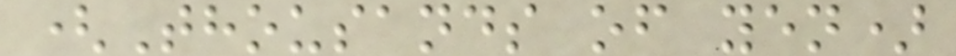(Thousands of yen)
